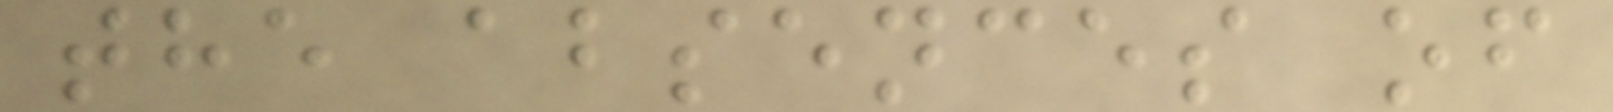the absences of
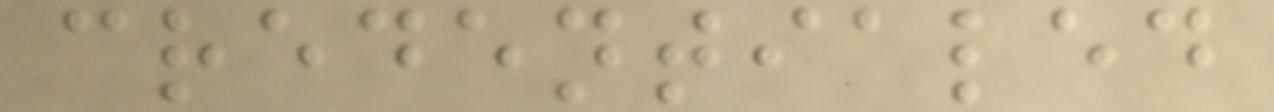credentialed
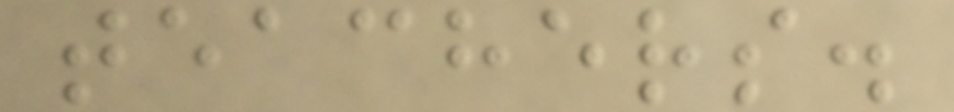teachers.
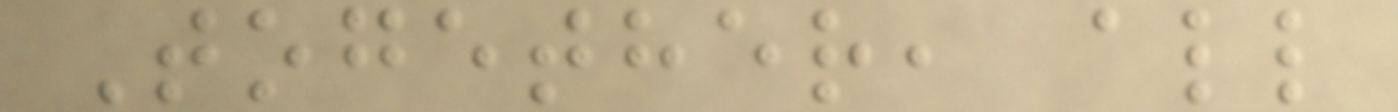Together, all
